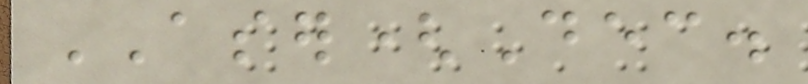ASER(Dec.
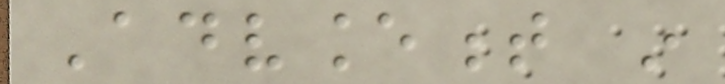Advancement in
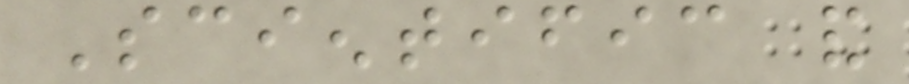Scientific and
